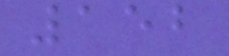152
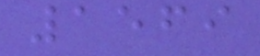1569
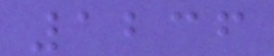1236
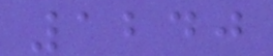1240
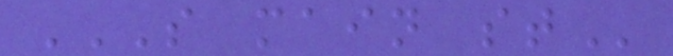S MAIN ST
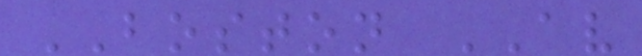BOSTON AV
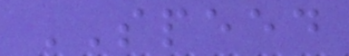SPEED
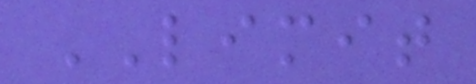LIMIT
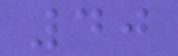40
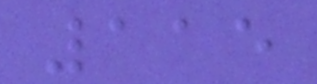115
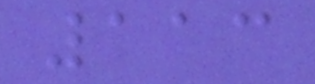113
